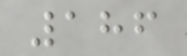186
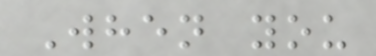When you
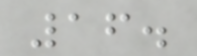16.
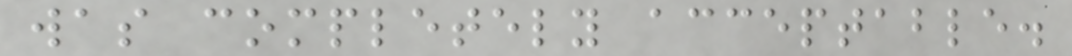was completely acceptable.
